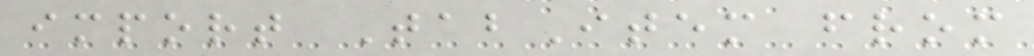import TabItem from
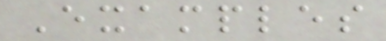Examples
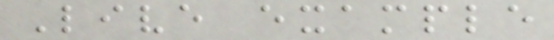Live example
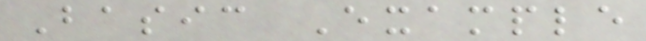Basic Example
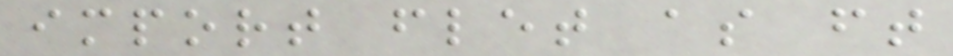import flet as ft
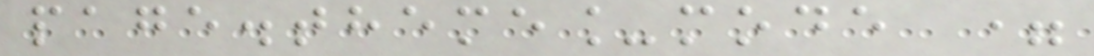page.theme_mode =
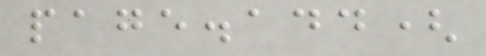page.add(
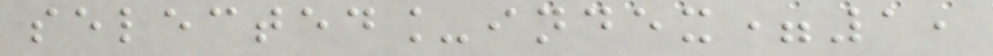selected_index=1,
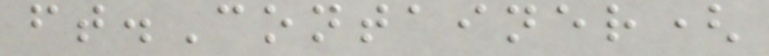ft.Container(
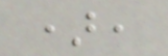),
